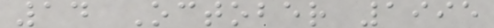14 October 1995
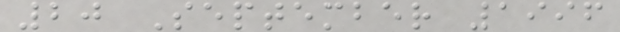20 September 1996
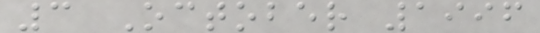3 October 1996
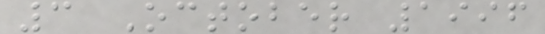3 October 1996
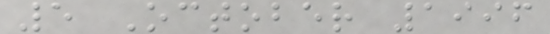5 October 1996
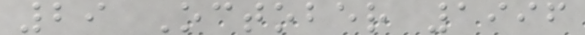29 October 1996
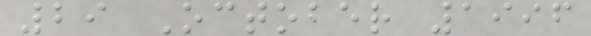29 October 1996
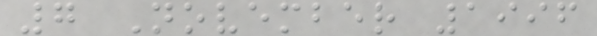7 November 1996
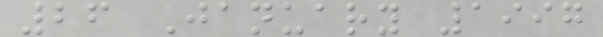26 January 1997
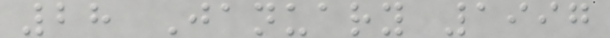28 January 1997
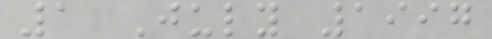1 July 1997
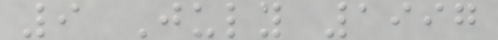9 July 1997
